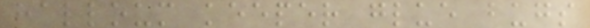halloum keeper glue bugs
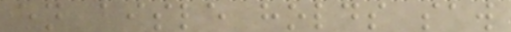en aisle holds saw
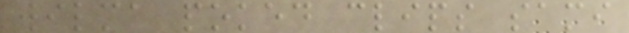wilma poked clips sami
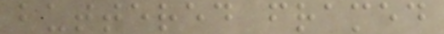buttered framed
